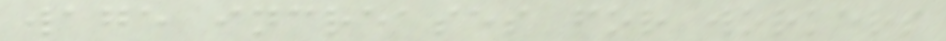wage increases for workers
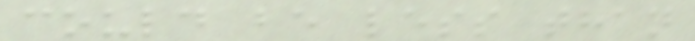could be less than
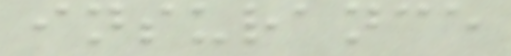insurance
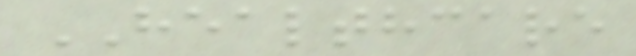HEALTHCARE
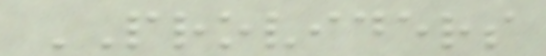PROVIDERS
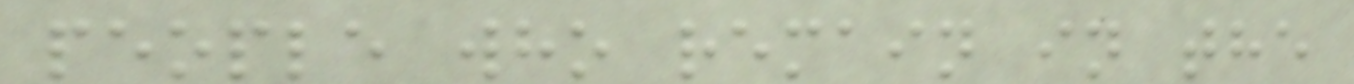people who remain in the
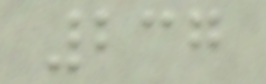237
